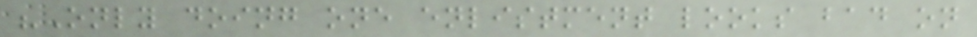"Only doing one enlistment looks bad on
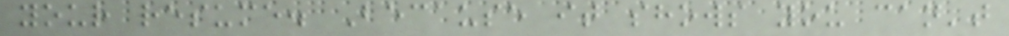your resume. Because it shows you can't
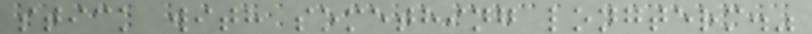stick with something longterm."
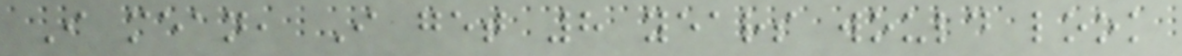I mean, I get 8 years would look
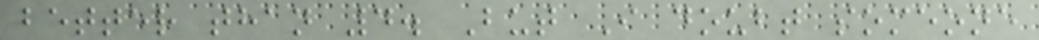better than 4. But I doubt someone
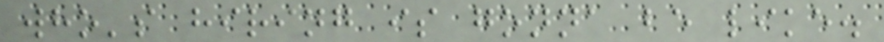who's hiring is gonna be like.
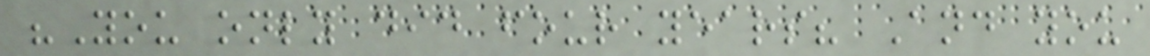"You only did four years? And you
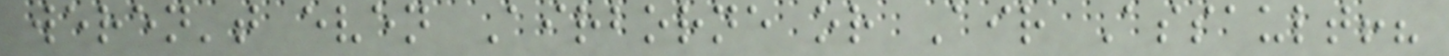weren't even Airborne or Air Assault!?
